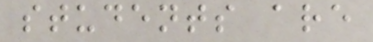students are
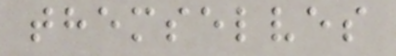themselves
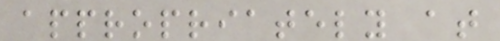appropriately at
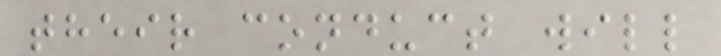their conduct will
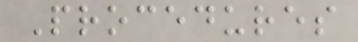Procedures
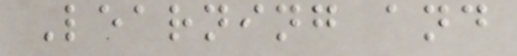Learning and
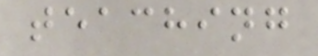teaching
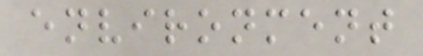environment
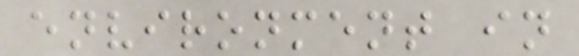environment in
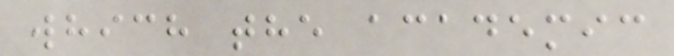which the academic
